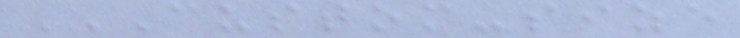CUSTOM-SIZE
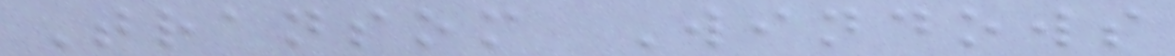Transom Windows
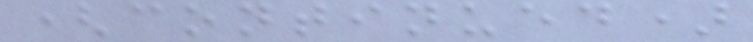(continued)
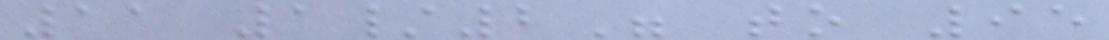11 1/2" to 95
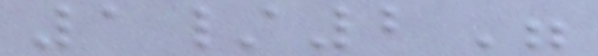1/2"
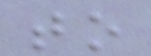to
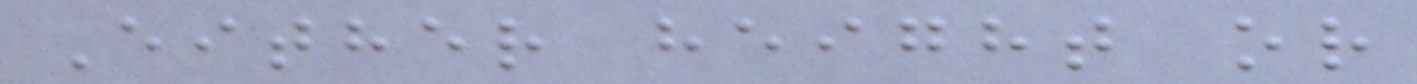Either height or
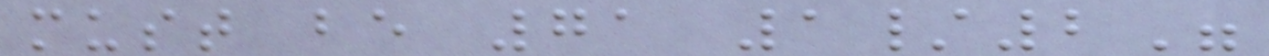must be 71 1/2"
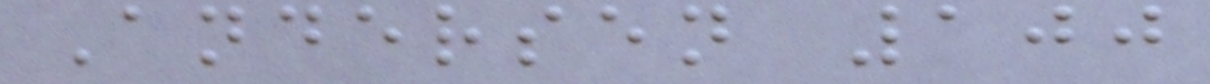Andersen 100
